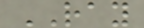RAY
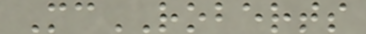McROBERTS
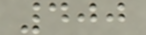400
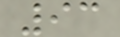93
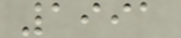1991
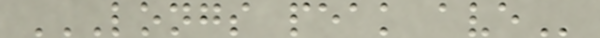LONGS PEAK AVE
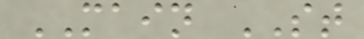MAIN ST
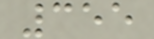355
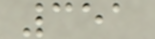351
